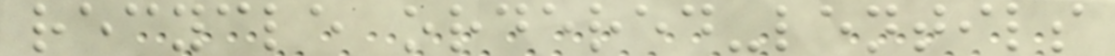recycle ordered-lentils
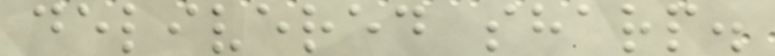delivered sharp.
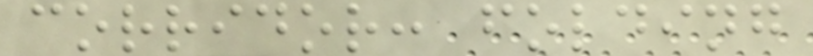corridor: folding
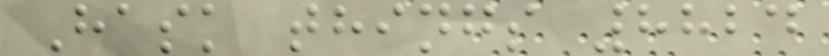Hask things 8824
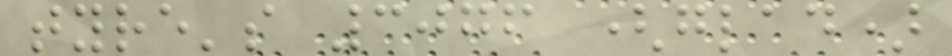tyre's 3076 (glad)
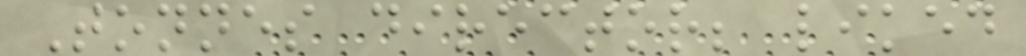Tonnes director; liked
